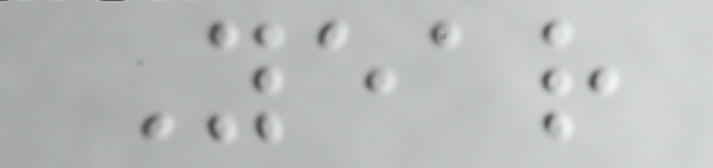Year
